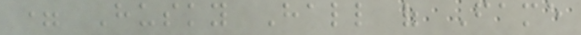= Husky Hall of Fame
